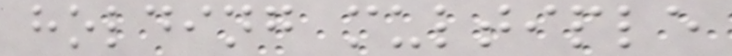holding multiple
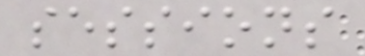sessions
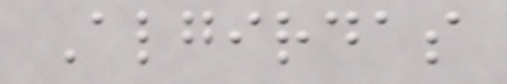Algirdas
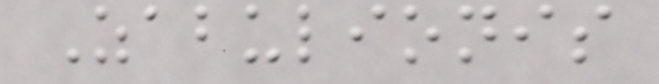Zabulionis
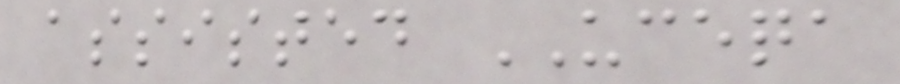assisted UCEQA
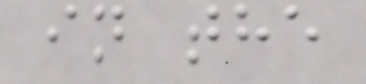in the
